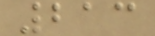213
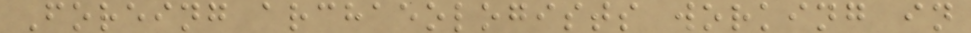Foreing archaeologists working in
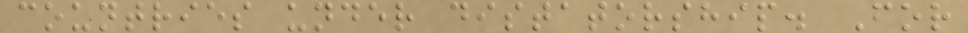countries under distatorship. For
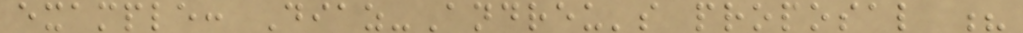example: Diaz-Andreu's proposal ?
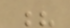?
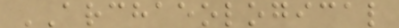ARCHAEOLOGICAL
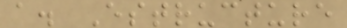a. Estructure
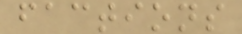factions
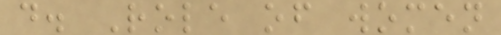d. Role of women
